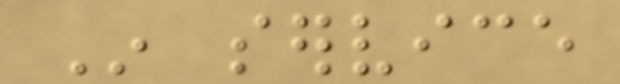In service
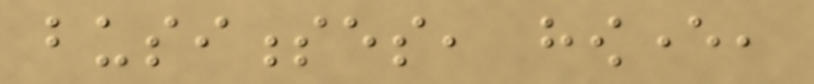businesses, however,
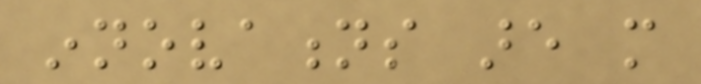innovations are more
